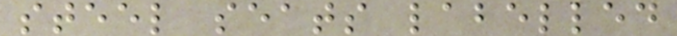steel seats labelled
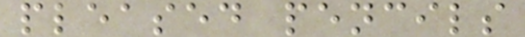pleased pencils
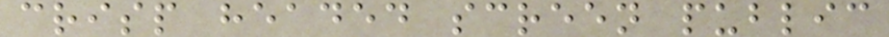crisp headed screen public
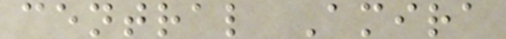central Amira
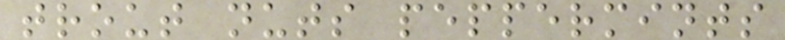trout nuts peppermints
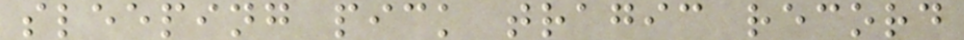sleeping pick tragic record
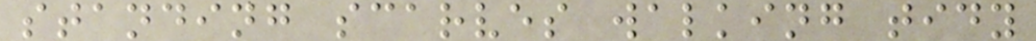standing scarves walking tidy
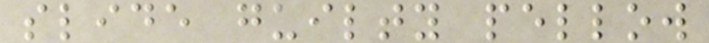slide guilty pellow
